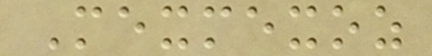Mexmexoz
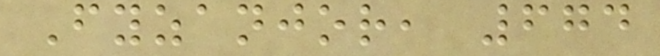Fyzanjor, 674
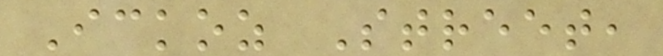Ickoz Street,
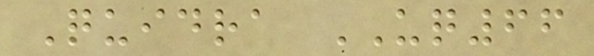Quidra UQ66
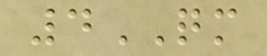4QM
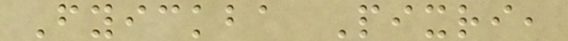Fyickba Pixri,
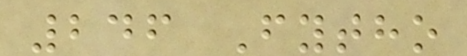246 Fytho
